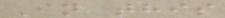In this
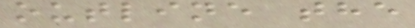outline the
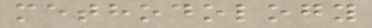methodology
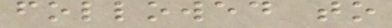followed to
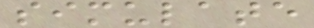simulate
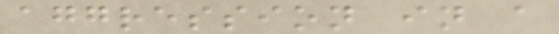aggression in a
